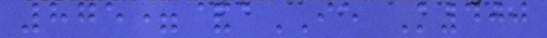875=&aIE K400
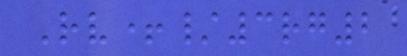Rv+/3rg2
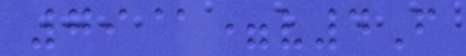79@=v4F
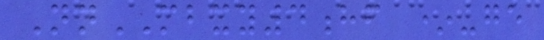NnMBXY4hf *-ge
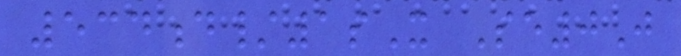534d/1sX Se0J
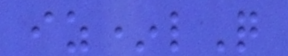iz*lQ
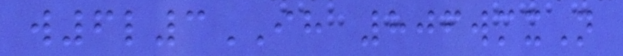w6l3IH 806wmxN
